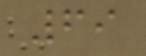69
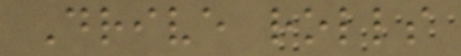Drive rolls
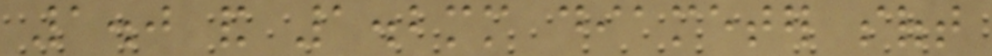1.0 and 1.2mm diameter soft
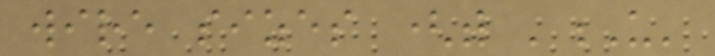wire sizes (with 'U'
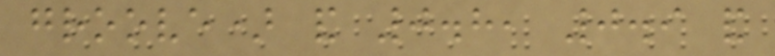groove) and 0.8, 0.9 and
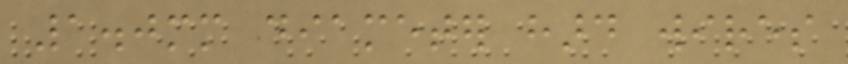1.0mm diameter hard wires
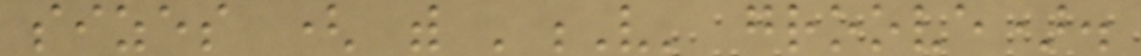sizes ( with 'V' groove).
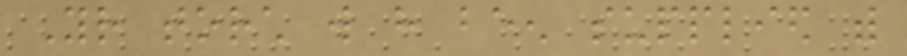Your torch will have been supplied with
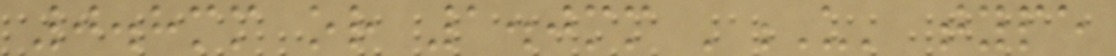0.8mm or 1.0mm 'U' type
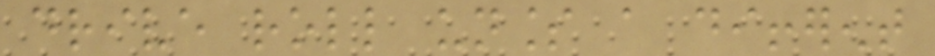drive roll unless a different
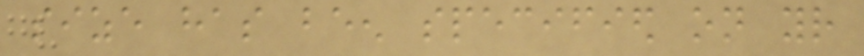size has been specified on your
